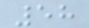58
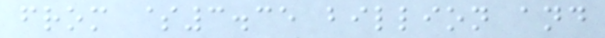from $3.35 billion and
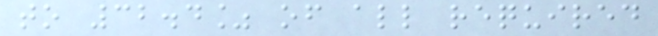to 32.4% of all required
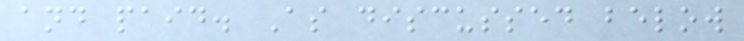and paid. As discussed below
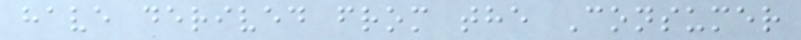have derived from the Consumer
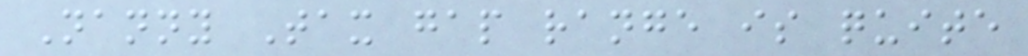Nanny Tax gap range is quite
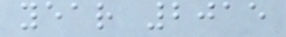year 2015
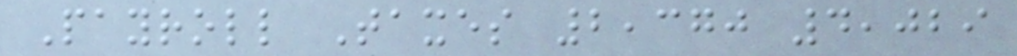Payroll Taxes 2,370 4,029
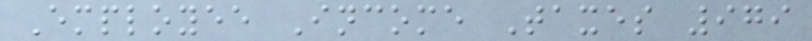Employee Income Taxes 979
